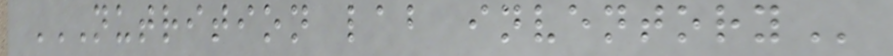NUTRITION LAB INVENTORY
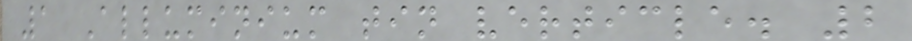1 Alluminium tin verticle. 2
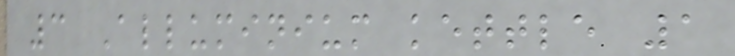3 Alluminium kettle 1
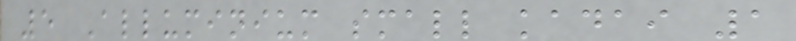5 Alluminium small kadai 1
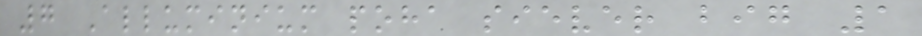7 Alluminium poha siever big 1
